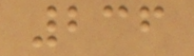236
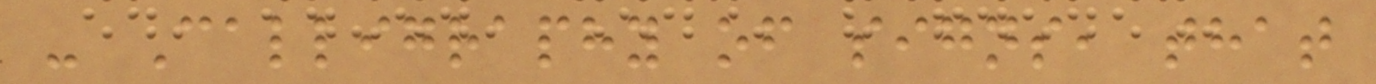- Calligraphy of signs, that
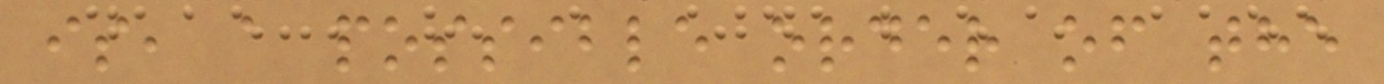is, a possible order of the
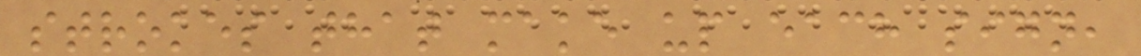strokes that make up each sign,
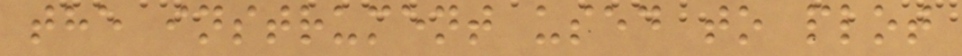the instrument used to plot
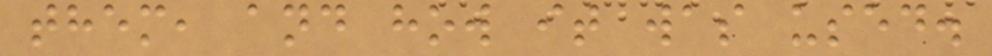them, and how it was used.
